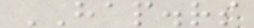HAP.rs
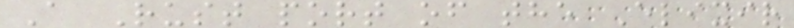A Rust port of the Elixir
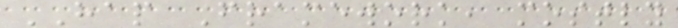HAP Framework, mostly
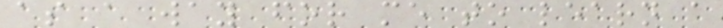as a way for me to learn a
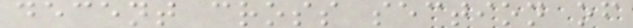decent cross section of
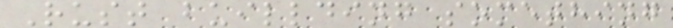Rust buillding something
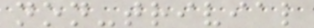non-trivial
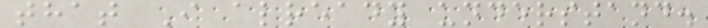that I already understand.
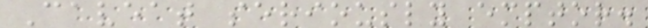Caveat seriously emptor.
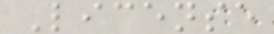License
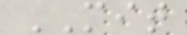MIT
